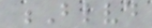Blvd
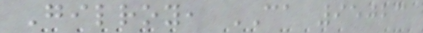Gilroy, CA 95023
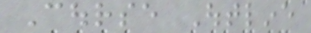Course Outline
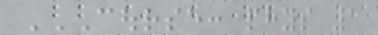COURSE: PHYS 1
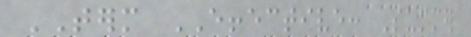TERM EFFECTIVE: Summer
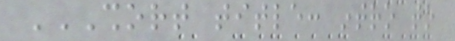SHORT TITLE: INTRO TO
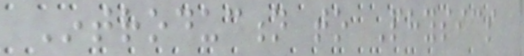Introduction to Physics
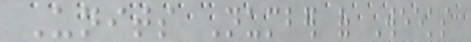Units Number of Weeks
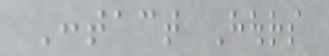Contact Hours
